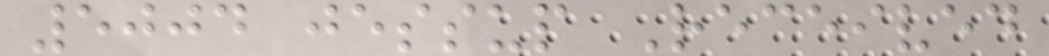5004 jessup Received
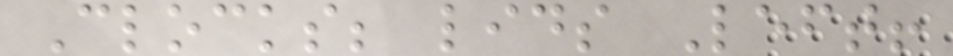Clocks; lids Left!
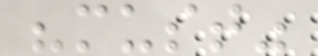"must"
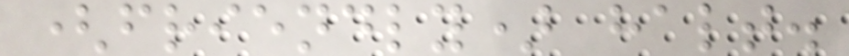(friendly) halt.
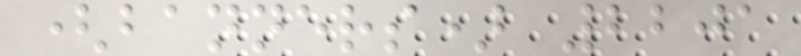(banners) 2201
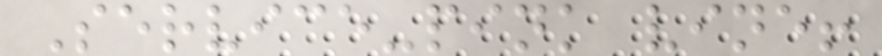Service-pink vine!
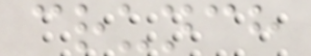crunch
